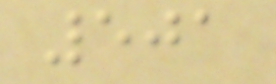501
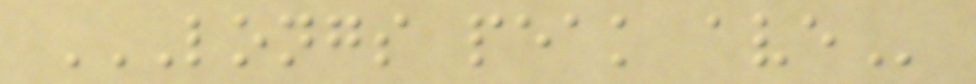LONGS PEAK AVE
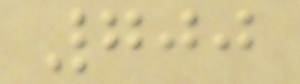700
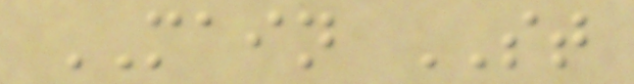MAIN ST
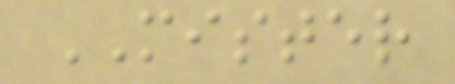MISTER
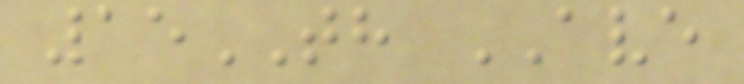15TH AVE
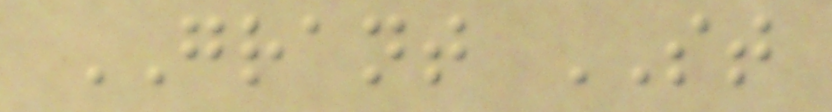GRANT ST
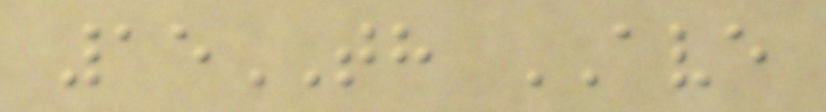15TH AVE
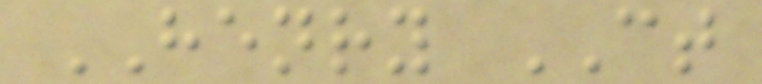HENRY CT
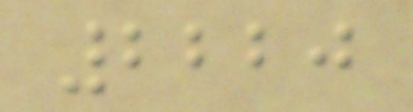2220
